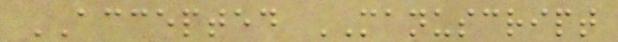ACCEPTED MANUSCRIPT
